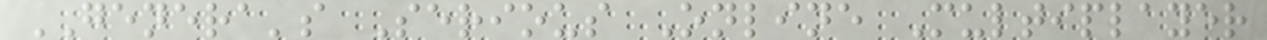GENERA's Serious Online Multiplayer
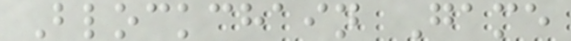Blockchain Game
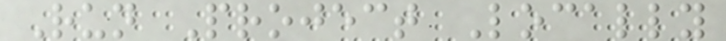Run Project Locally
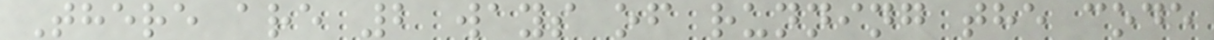There are 2 ways of running the code
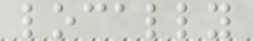locally
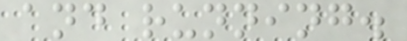and running.
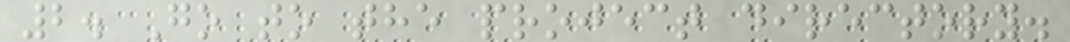2. Go to the project directory.
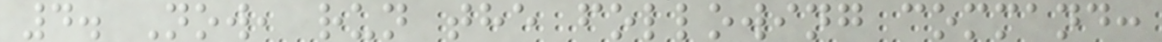4. Now, run the following command:
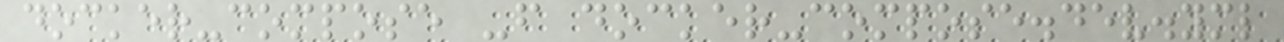docker-compose -f docker-compose.dev.yml
